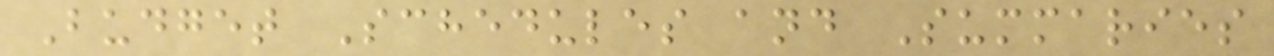Budget Schedules and Summaries
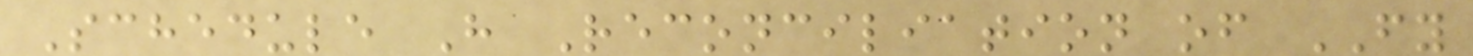Schedule H Reconciliation of FY
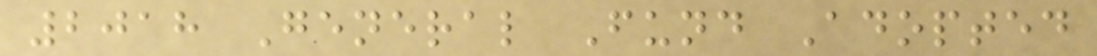2018 General Fund Adopted
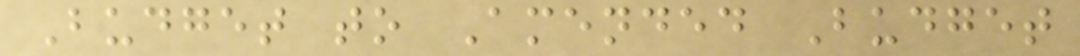Budget to Amended Budget
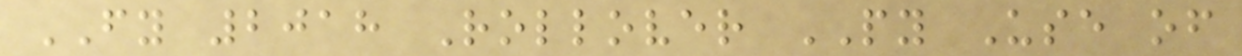FY 2018 Rollover PY Use of
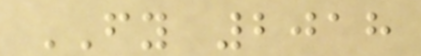FY 2018
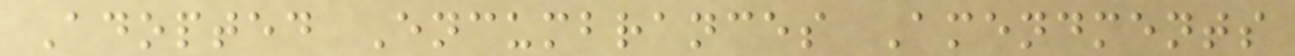Adopted Encumbrances Amendments
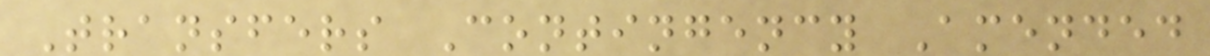Transfers Contingency Amended
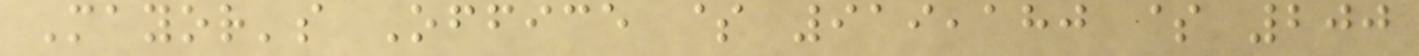Mayor's Office $ 919,180 $ 200
